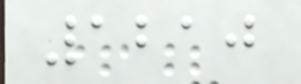1210
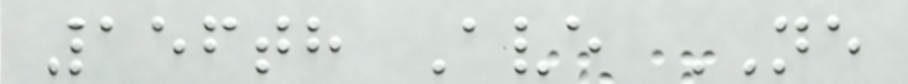156th Ave NE
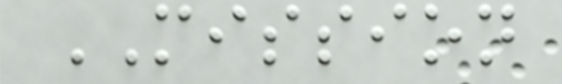MISSION
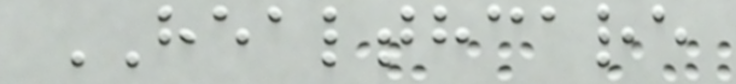HEALTHCARE
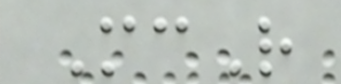McR
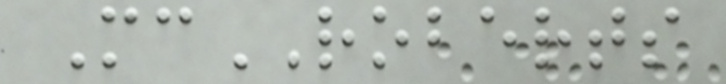McROBERTS
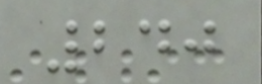240
